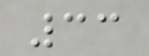33
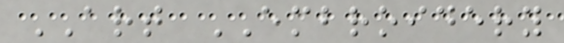ART EMBROIDERY
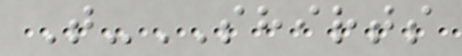T-SHIRTS
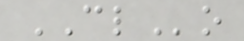CLo
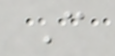C
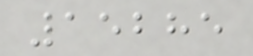15285
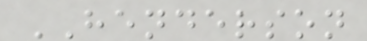HENDERSON
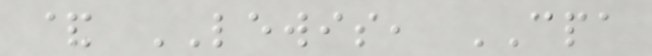& LEWIS, CPA
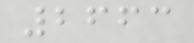2663
